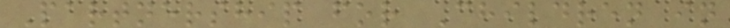Partnership for Children in
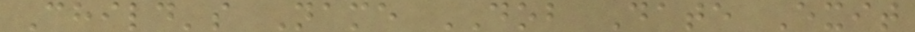Child's Name DOB Date Exit
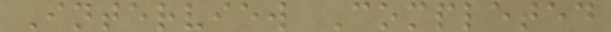Interview Completed
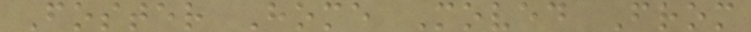Foster Home Moved From
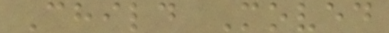Child Moved
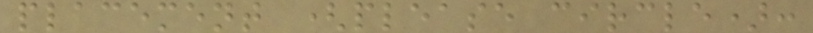placement (please circle):
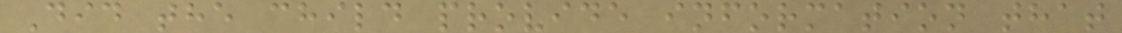Did the child provide information that
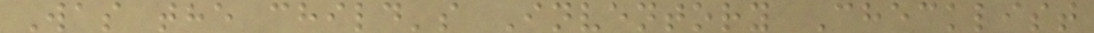Was the child's Inventory Checklist
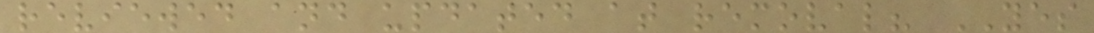reviewed and updated at removal? YES
